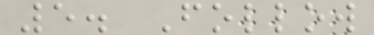5. Follow
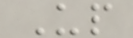Up
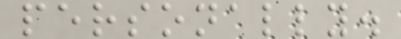personally.
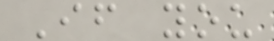If you
